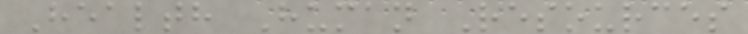Health Human Resources
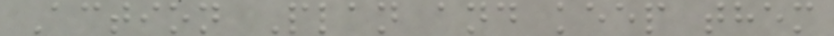Action Plan and keep them
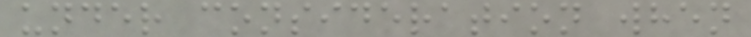under consideration when
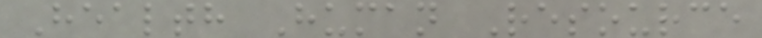Health Human Resource
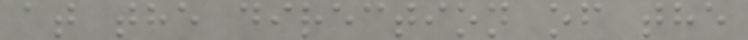at the direction of the
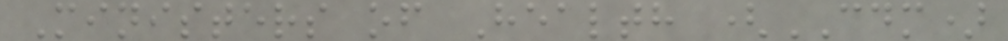Ministers of Health (CDM)
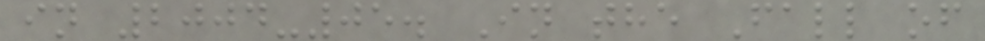in 2004-05. In the Fall of
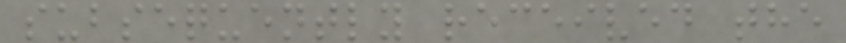subsequently received the
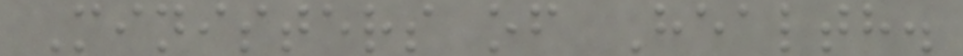Ministers of Health.
